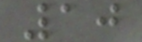10
